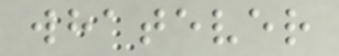whatever
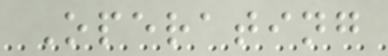Operating
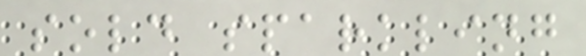sold sparkling
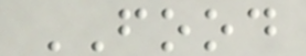FOOD
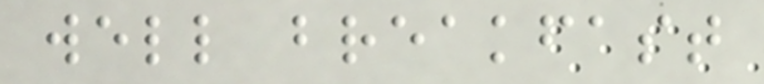well breakfast
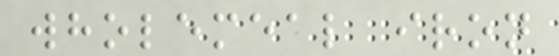wholemeal iron
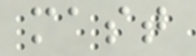mast
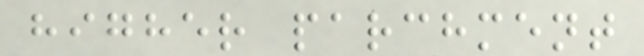higher parchment
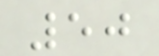50
